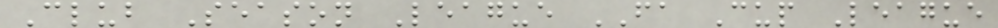Club Season League FA Cup League
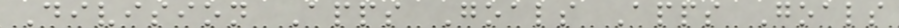Division Apps Goals Apps Goals
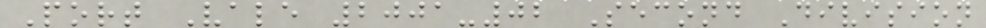Port Vale 2001-02 Second Division
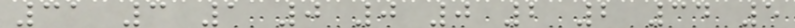31 3 1 0 0 0 2 2 34 5
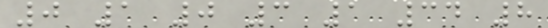0 1 0 3 1 34 8
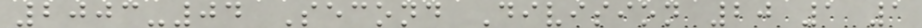2003-04 Second Division 20 1 1
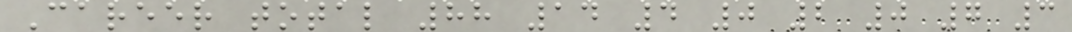Career total 88 14 4 0 2 0 7 3
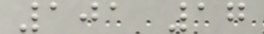101 17
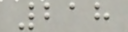218
